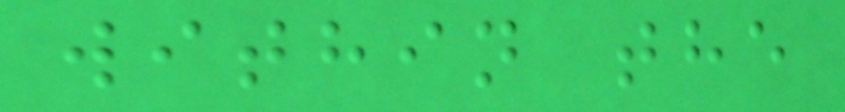within the
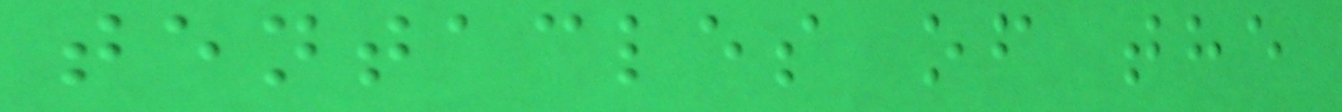tentacles of the
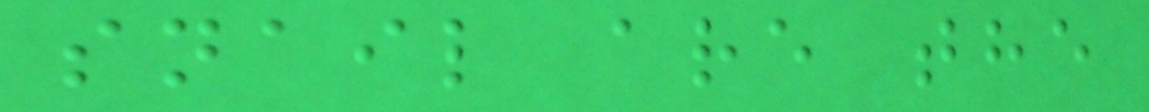snail are the
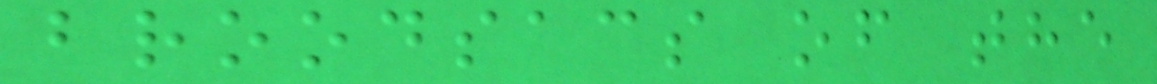broodsacs of the
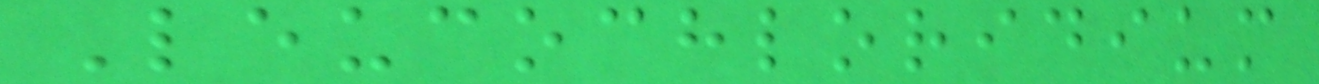Leucochloridium
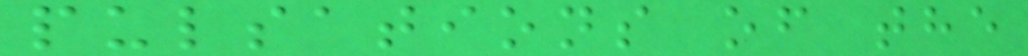pulsations of the
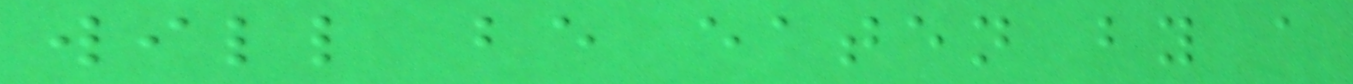will be eaten by a
